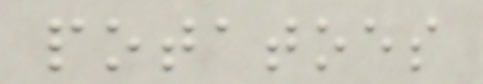potatoes
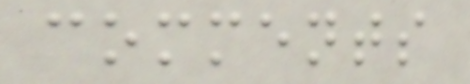comments
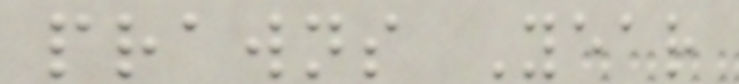prawns Year
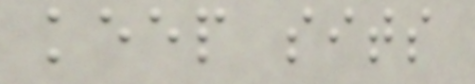keep sits
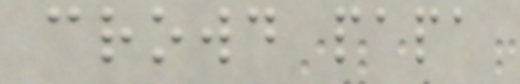crowd papa
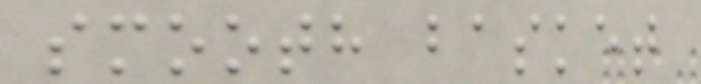smooth basket
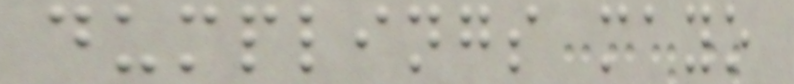dumplings mayo
